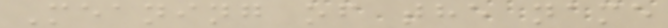Meaning of the name
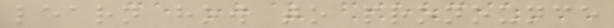learn how to pronounce
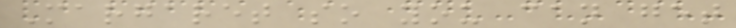Margaret so you can get
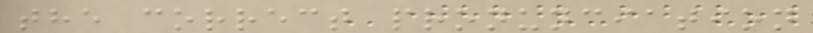the correct pronunciation
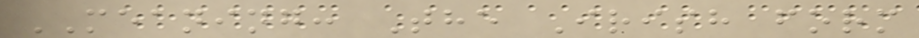MEANING: The Irish form
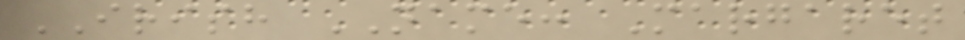IRISH NAME: Margaret
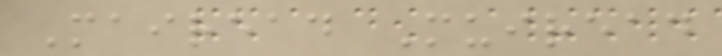Mairead Muiread
